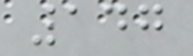147
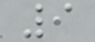9
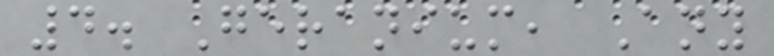4. Geranium, Any
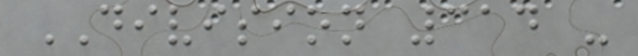DIVISION 314 -
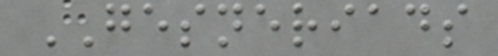GESNERIADS
